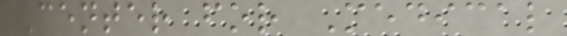Center for Medical
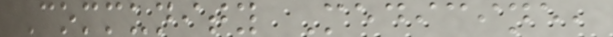Community Medicine,
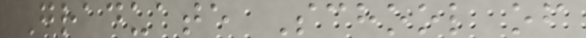Graduate School of
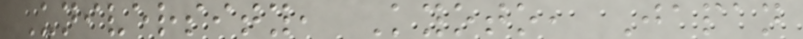University, Kyoto, Japan
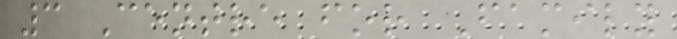3 Centre for Family
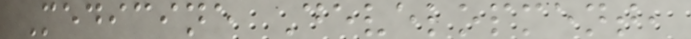Medicine Development,
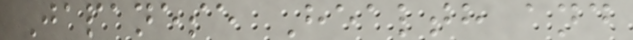Japanese Health and
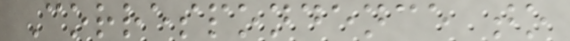Correspondence to
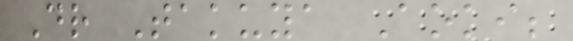Dr Takuya Aoki;
